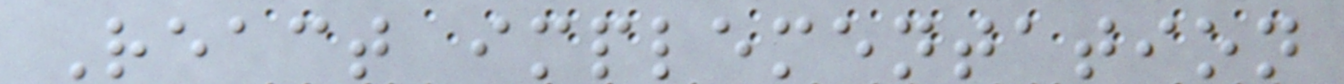React implementation
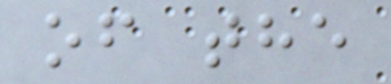of the
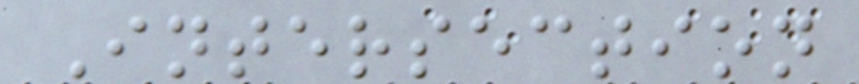Intersection
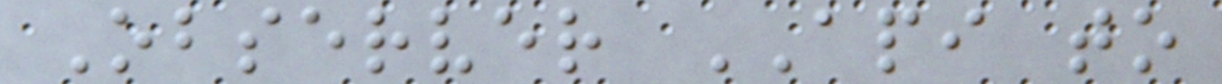Observer API to
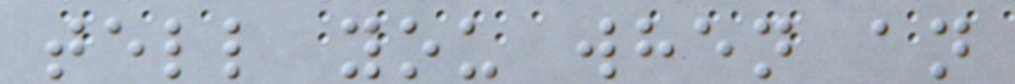tell you when an
